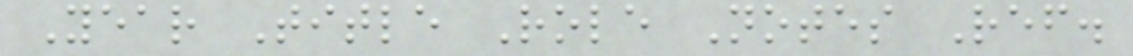Year Title Role Notes Ref.
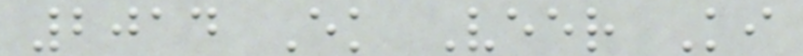2014 Ek Veer Ki
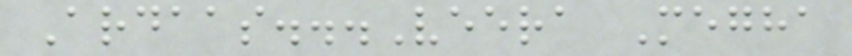Ardaas...Veera Megha
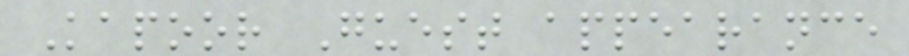Kapoor Guest appearance
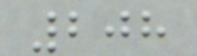208
